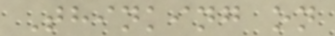Thinking on
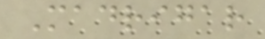Madrigar
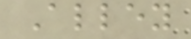Alley
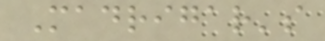Madrigar's
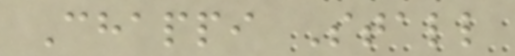Chappi Stall
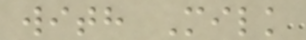with Milk
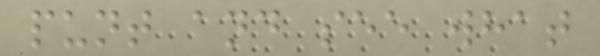punt and see what
